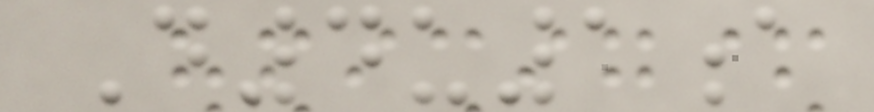D4u1a
